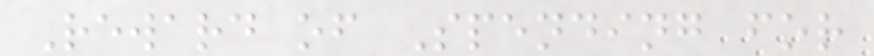Reward of Spending for
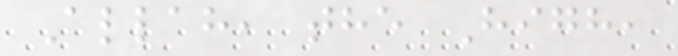Allah, the High,
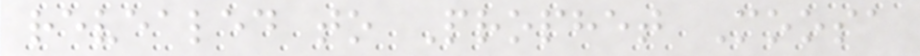revealed to Prophet Moosa
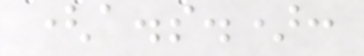(a.s.):
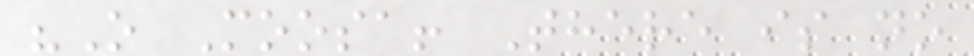"O Moosa! There is no
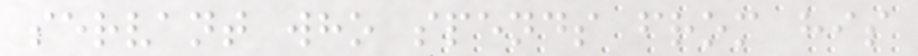servant who spends from his
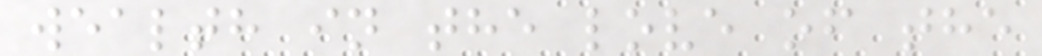wealth in the love of the
